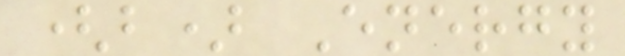(b) Energy
